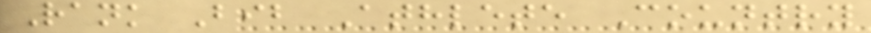Rank Bib Athlete Country
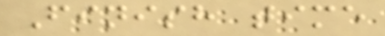Finish time
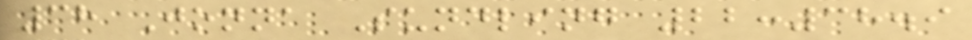38 Jonna Sundling 22:38.9
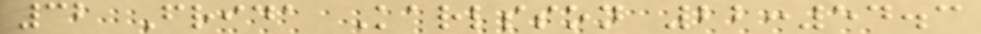32 Frida Karlsson 22:54.3
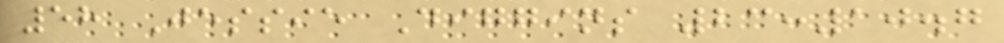58 Jessie Diggins 23:10.7
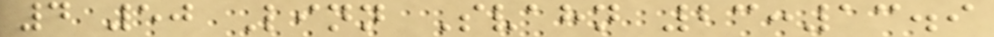4 50 Linn Svahn 23:13.9
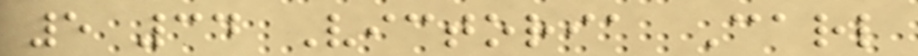5 34 Victoria Carl
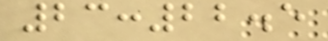23:22.5
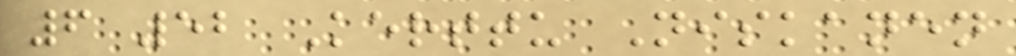6 52 Kerttu Niskanen
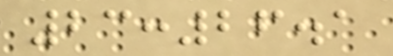23:26.1
